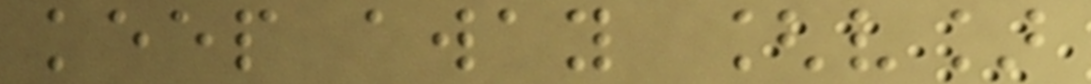keep away [v]
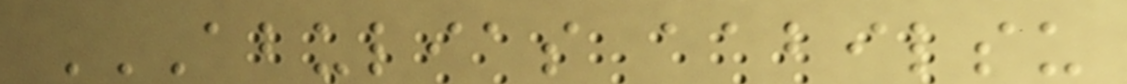ABULIAS AABILSU
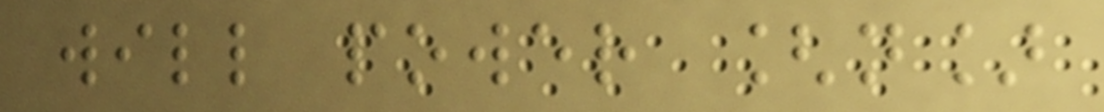will power [n]
